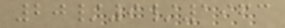20/9/1963
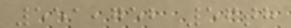551,752 56th
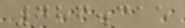786.315
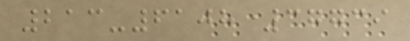213-6108 37739
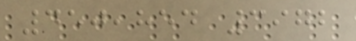450,854 3972
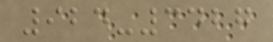924-3427
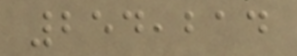254,214
